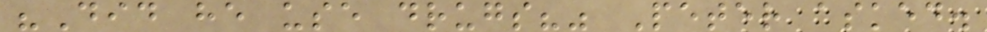"Did he use drugs?" Peter asked.
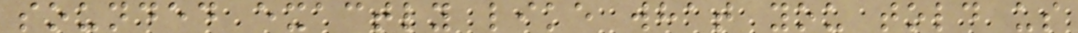sounded exactly like what you told us
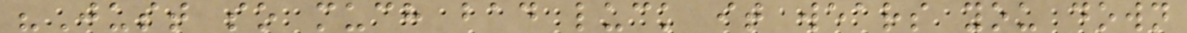"Just so much bad luck it wears you down
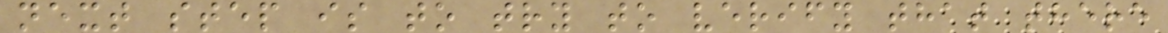next step is to try to verify that there
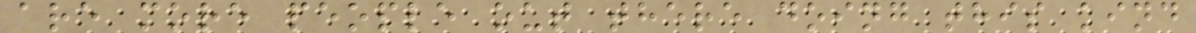are more people out there doing this kind
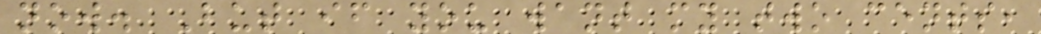now. But if you want my two cents,
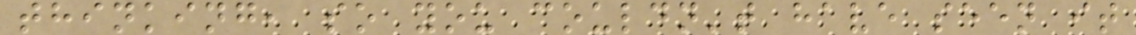thinking, so you couldn't have seen it
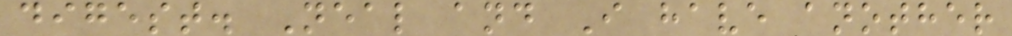digest. Neal and I have another
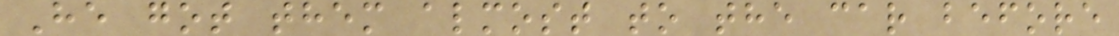He got them almost to the car before
